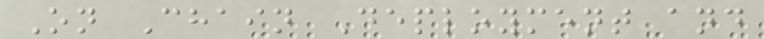On Chain Deployment and
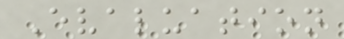Evaluation
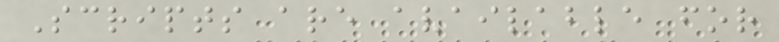Scripts are available for
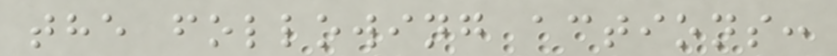the following actions:
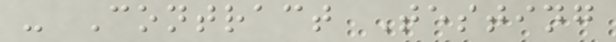- Contract Testing
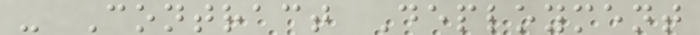- Contract Deployment
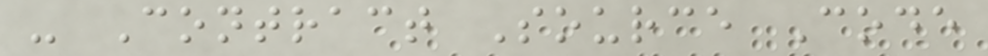- Contract Source Code
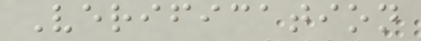Verification
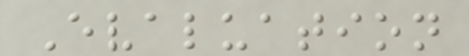Evaluation
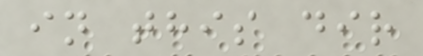in this dir
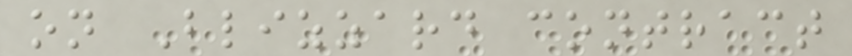on Blizzard contract
